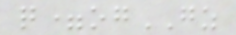q=ogGZ
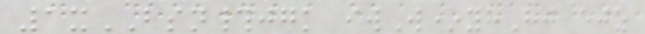1xBSN#jgk iwW*yhHj ejz
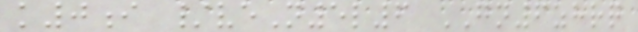k0i /veN5l6 GN6zhrq
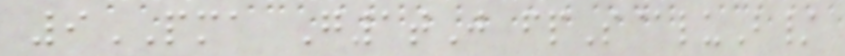9PMA G1tJ fpS@luB/
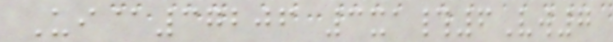Ui@37206 3xa#6Vw7
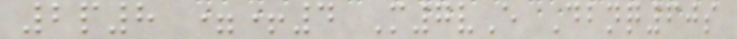2p8 =+4 M7vE Dbnq60s
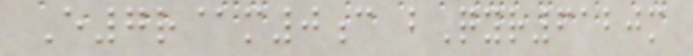E7r@m0c bQyr6120m
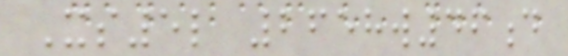Xs5l 2658w46d
